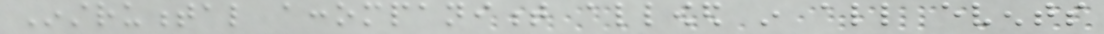Instrumental accompaniment allowed in all events
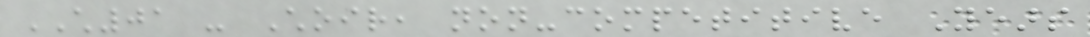CH01 - Choir, non-competitive Years
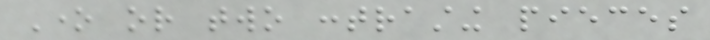One or two contrasting pieces
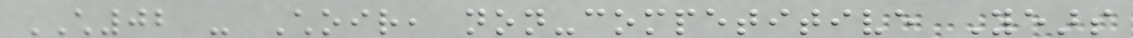CH02 - Choir, non-competitive Years
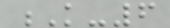K-6
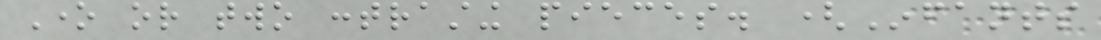One or two contrasting pieces. (Infants
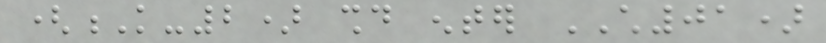(K-2) should enter CH01)
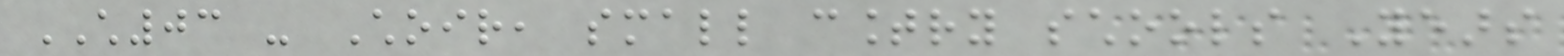CH03 - Choir, small country schools Years
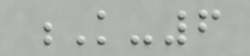K-6
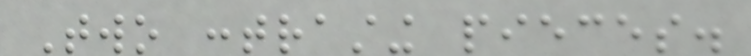Two contrasting pieces.
